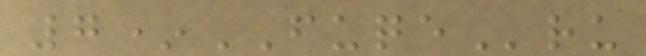7*FUQEru
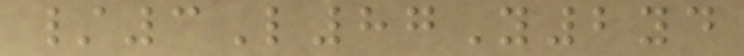/3L87Y2yd
